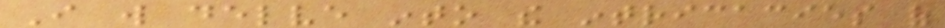I will delve into the intricacies of
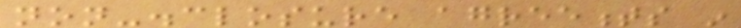non-disclosure agreements in
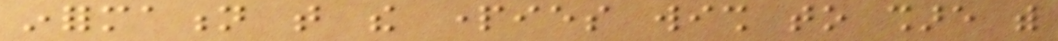information that the parties wish to share with
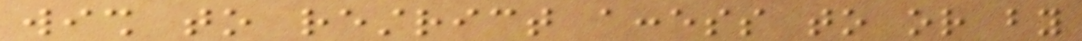wish to restrict access to or by
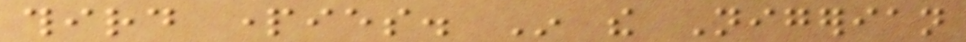third parties. In the Nigerian
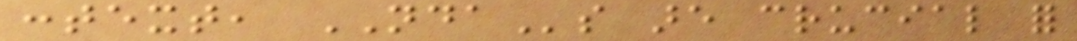context, NDAs are crucial for
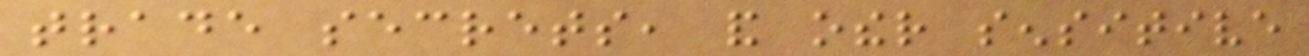trade secrets, and other sensitive
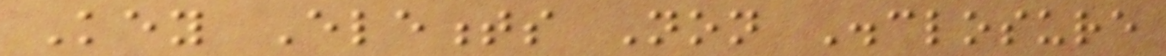Key Elements Non Disclosure
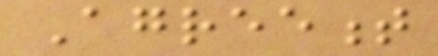Agreement
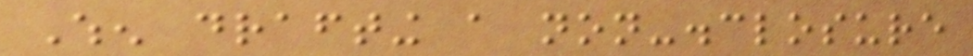When drafting a non-disclosure
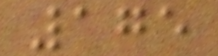175
